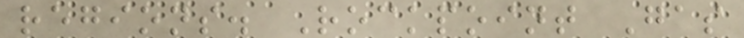regions. Rockpoint Gas
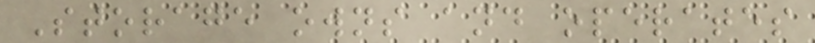Storage owns and operates
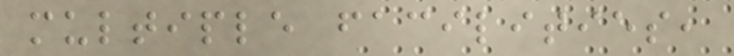multiple facilities,
